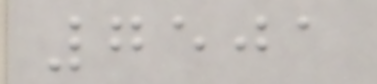7501
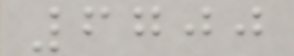6700
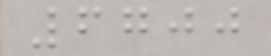6700
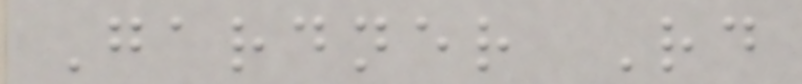Gardner Rd
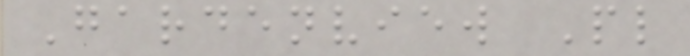Gardenview Pl
